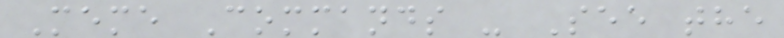Meme Commands - See the
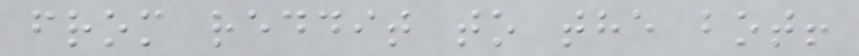from reddit to the bot!
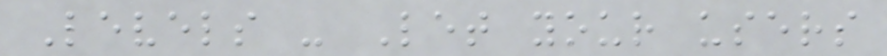Levels - Let your users
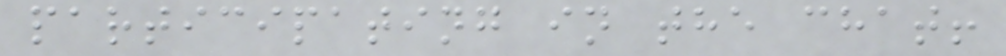participating in the chat!
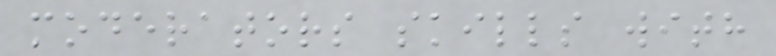moderators skills with
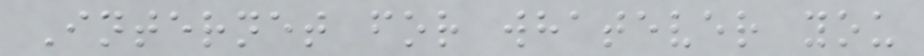Internet for whatever you
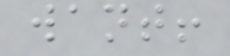want!
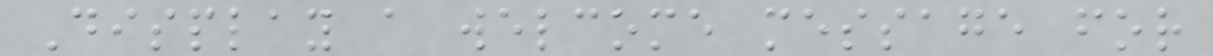Display a welcome message for
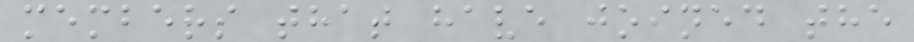members that have joined the
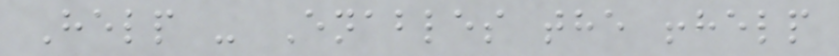Help - Enables the !help
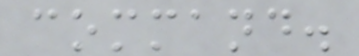command.
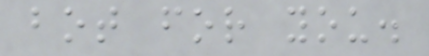bot for you.
